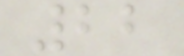22
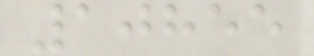10855
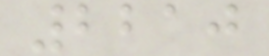2210
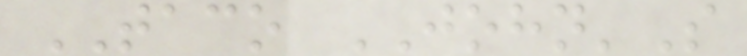TACO JOHN'S
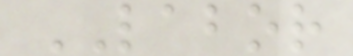LABOR
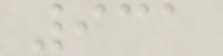931
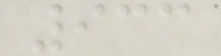933
